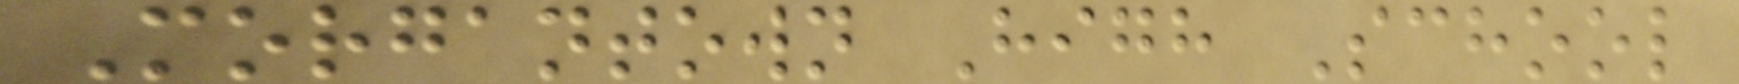Morgantown High School
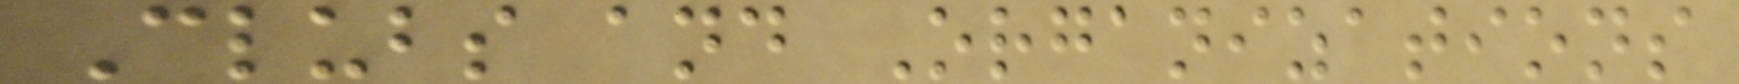Clubs and Organizations
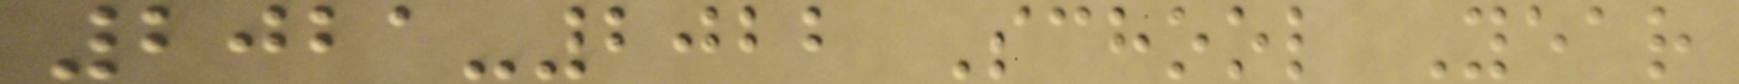2021-2022 School Year
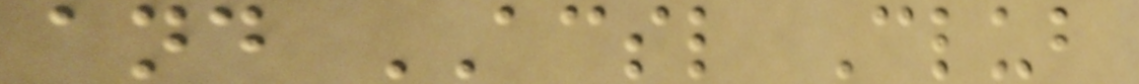and ACSL Club
